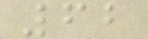62
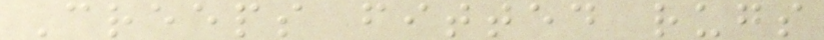Creeps fitted rugs
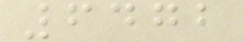6472
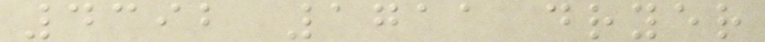4392 1711 dryer
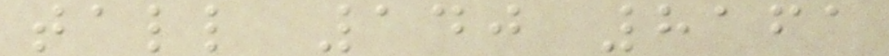tall 140 8161
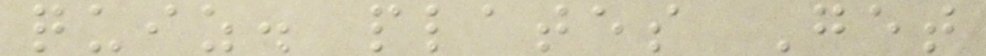quiz. plates Get
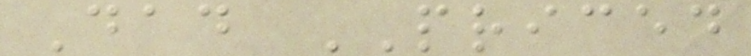Dad PRICED
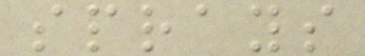sprays
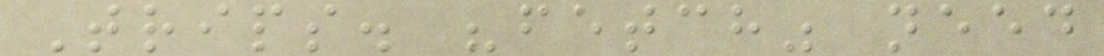Trips. "fetch" need
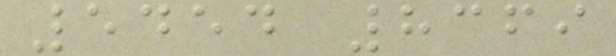5454 8369
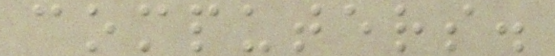computers.
